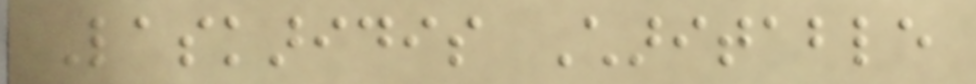Laskaridis Charitable
